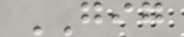GIG
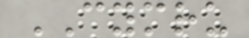CYMRU
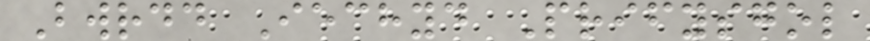Bwrdd Iechyd Prifysgol
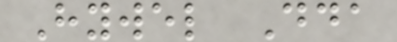Hywel Dda
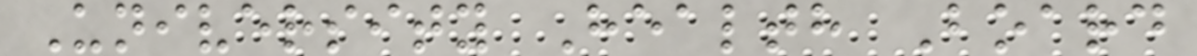University Health Board
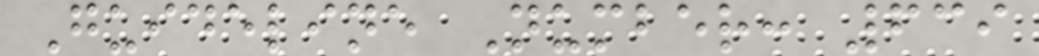Guideline Number: 639
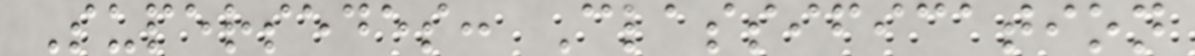Supersedes: Classification
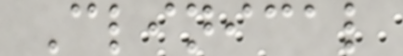Clinical
